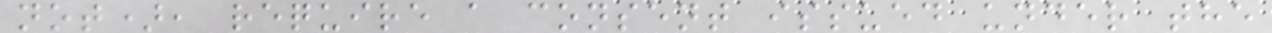not), require a consent issued under the
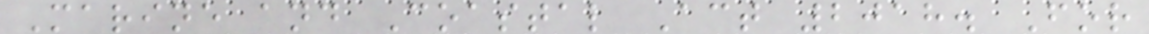Marine and Coastal Act 2018. For
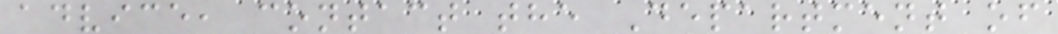advice, contact the Department of
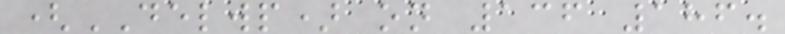(DELWP) on 136 186.
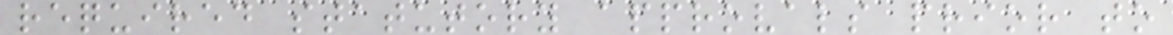required statutory approvals prior to
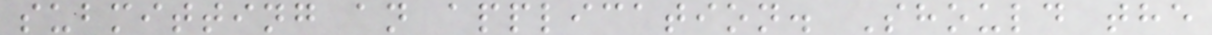submitting an application. Should the
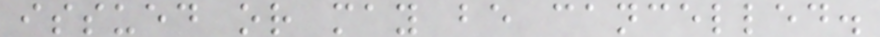issued or may be cancelled.
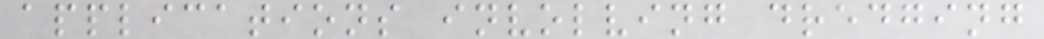applications involving dredging
